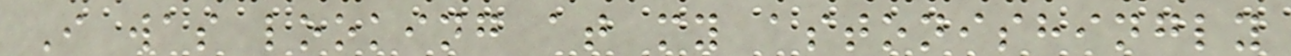I was looking at my astonishingly
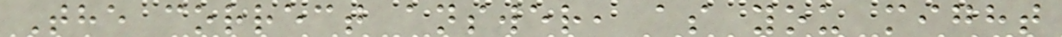The correct answer, as you might
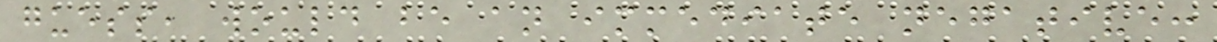guess, would be an immediate negative:
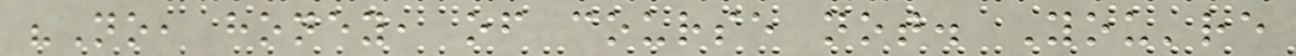"No, honey, of course not. You're
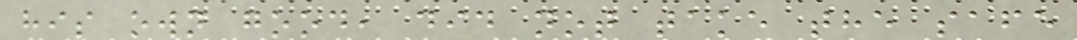his own good, did not take the safe
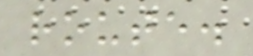route.
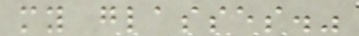my glasses."
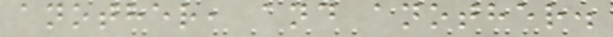another, and another.
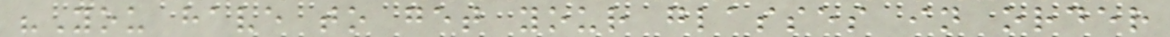"You have to get your glasses in order
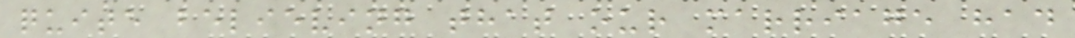quite believing that our marriage had
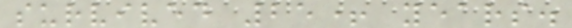survived 25+ years.
